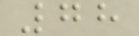78
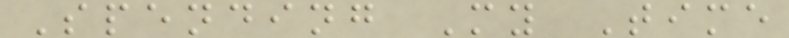Spending My Time
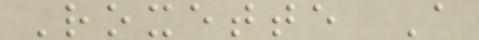Roxette A
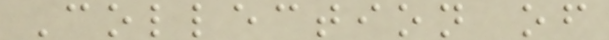Collection of
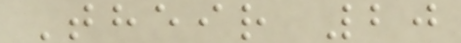Their 20
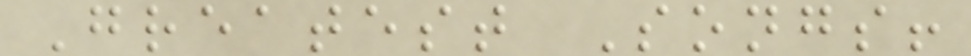Greatest Songs!
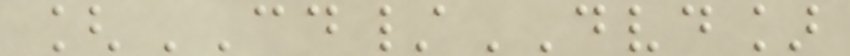[CD/DVD]
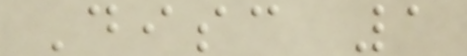Disc 1
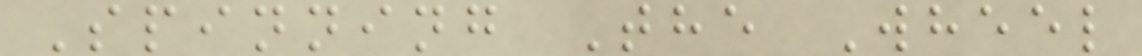Spinning The Wheel
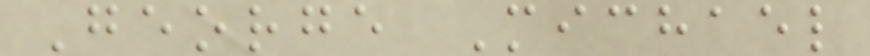George Michael
